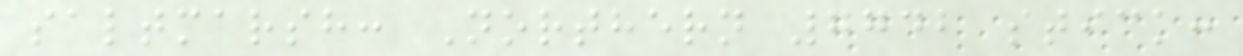saltmarsh: Northern 7742 stick:
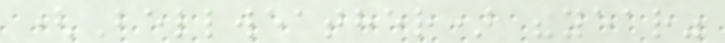(Bellweather) "year"
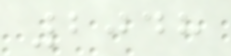2048
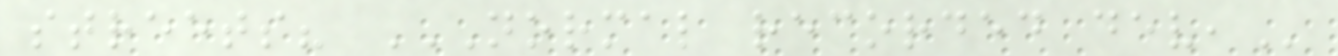streets? NORMAL RECORDED DEV,
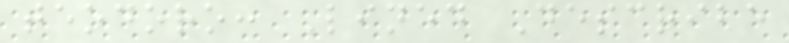teodoro: Lined Describe
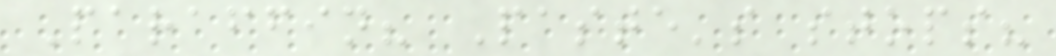Paraffin? Paste's stops?
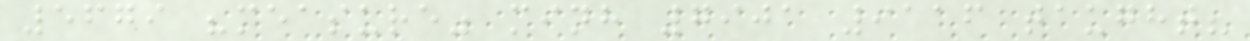5679 "measure" minh 7901 9116 taught?
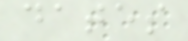dates
